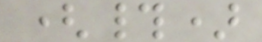(#)
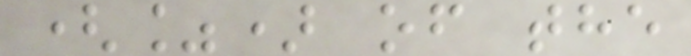(%) of the
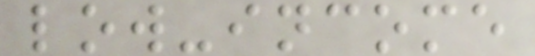low-income
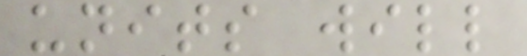units will
